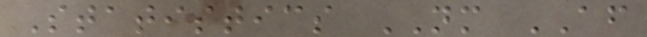Statistics NM AF
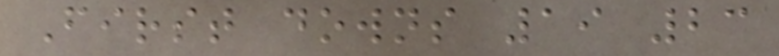First downs 19 23
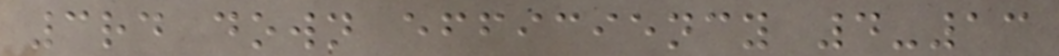3rd down efficiency 4-13
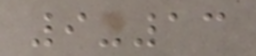9-13
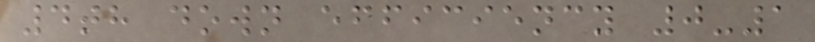4th down efficiency 0-1
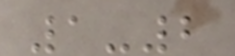1-2
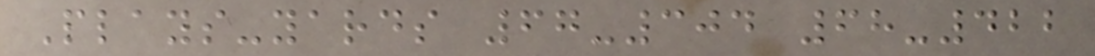Plays-yards 67-304 68-422
